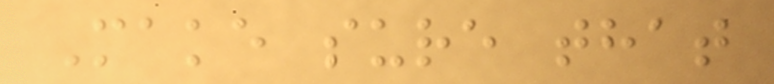Make sure that
